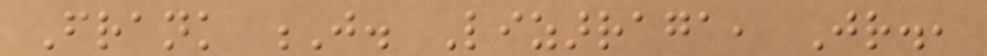Frank J. Lizarraga, Jr.,
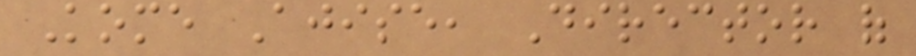Kome Ajise, Director of
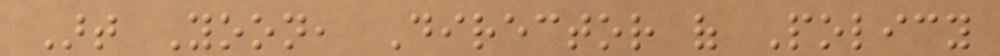Art Yoon, Director of Policy
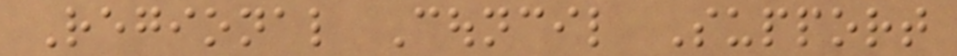Regional Council Support
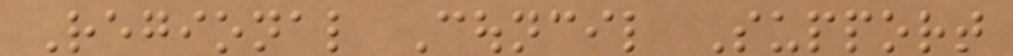Regional Council Support
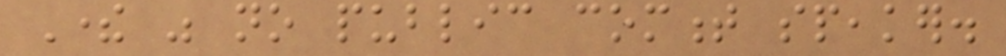There was no public comment speaker.
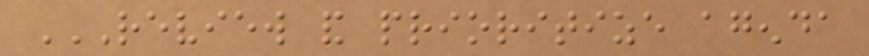REVIEW AND PRIORITIZE AGENDA
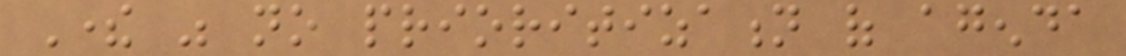There was no prioritization of agenda
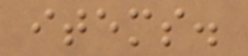items.
